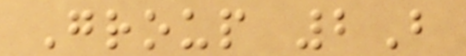Group 2B
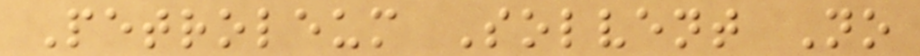Petroleum Solvent No
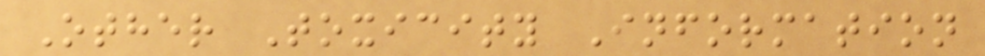Other Toxicity Information
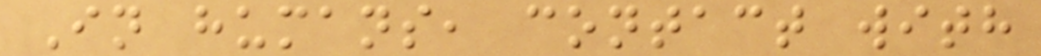In humans, contact with
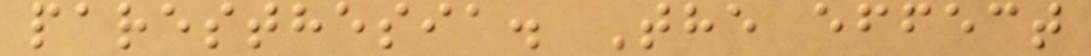paresthesia. The effect
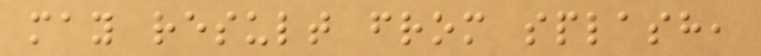may result from splash,
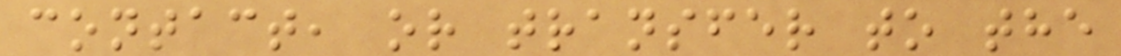contact, or transfer to the
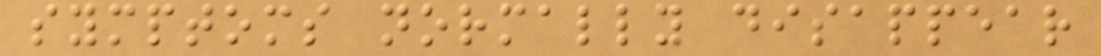symptoms normally disappear
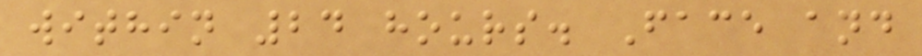within 24 hours. Face and
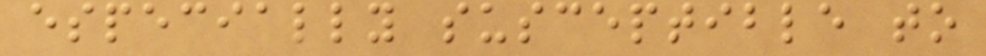especially susceptible to
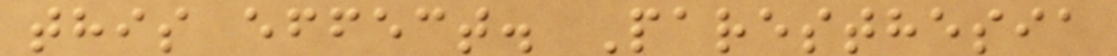this effect. Paresthesia
